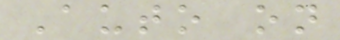Auto on
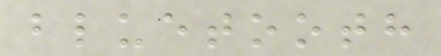bluetooth
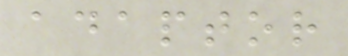adaptor
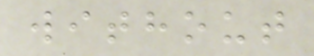without
